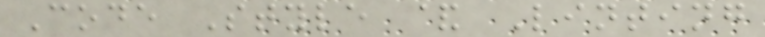Code Style & Linting
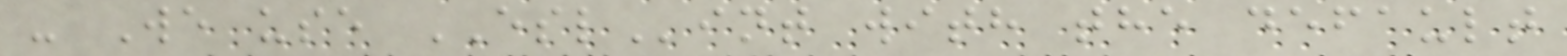- We use ESLint with the default
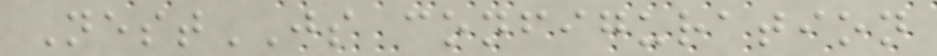NestJS configuration
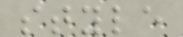style
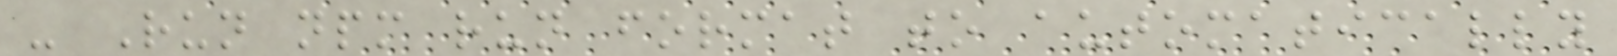- Run npm run format to automatically
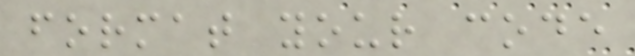format your code
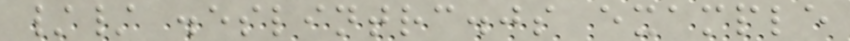// .eslintrc.js example
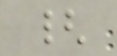{
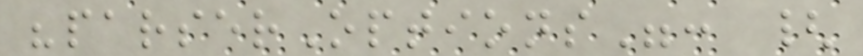"parserOptions": {
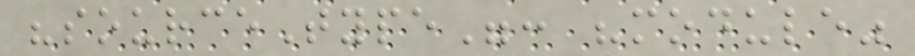"sourceType": "module"
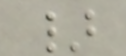}
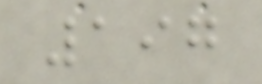197
